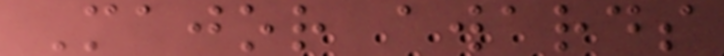Major awards
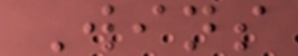Wins
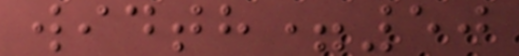width=50
